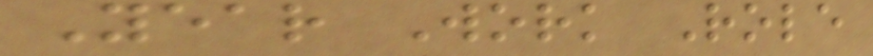Year Work Role
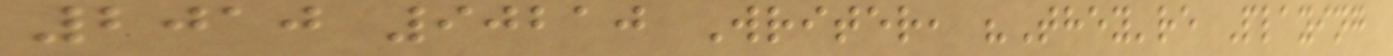2010 90210 Writer, "They're Playing
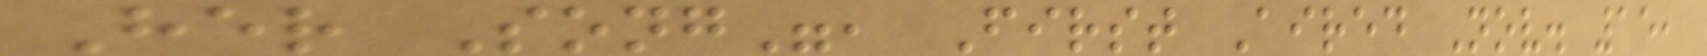Her Song", First Aired Nov. 15,
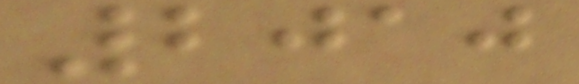2010
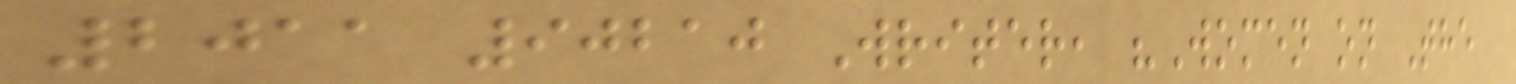2011 90210 Writer, "Women on The
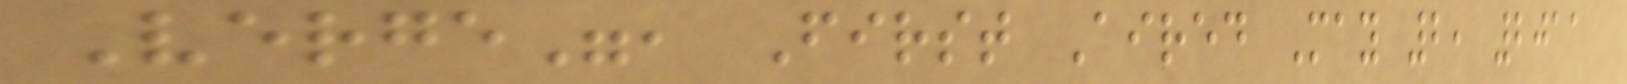Verge", First Aired May 2, 2011
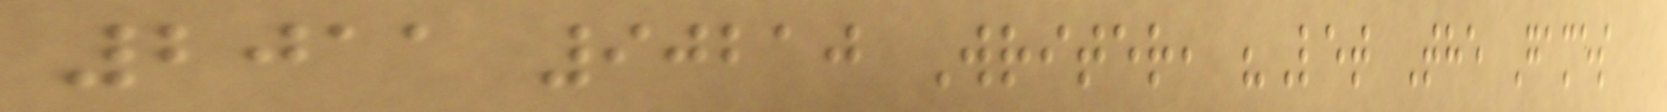2011 90210 Writer, "Let The Games
